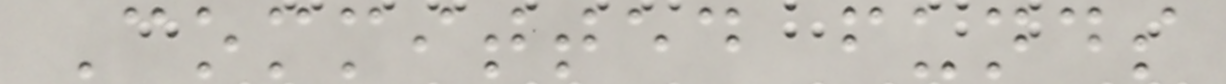Committed funds
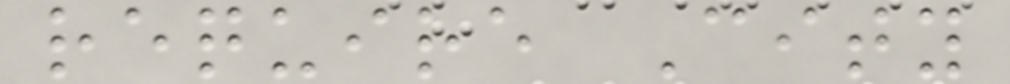require City
